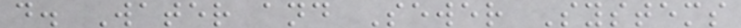d. Water and Sewer Systems
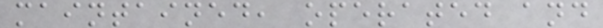maintained, operated and
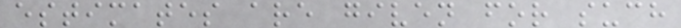estimates are given for such
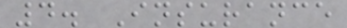4. Insurance
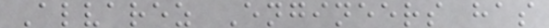Alvarez Engineers has
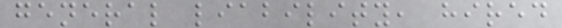general liability, hired
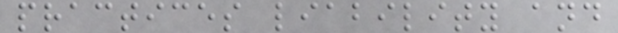practices liability and
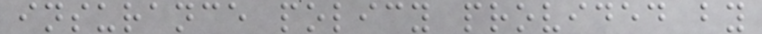insurance policy provided by
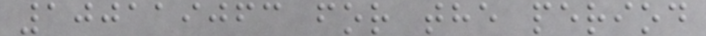100119063 for the period
